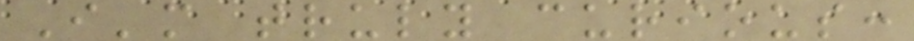I'm truly curious:
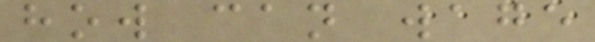how can wage
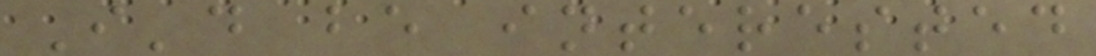I'd be interested
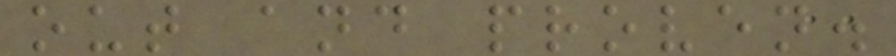out and proven.
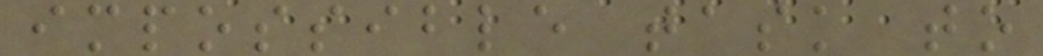impossible task to
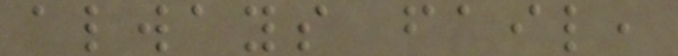always fail,
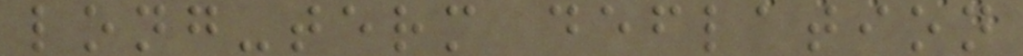long-term deflation
